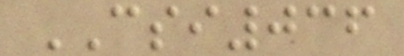CSI036
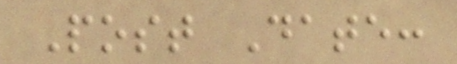Post Date:
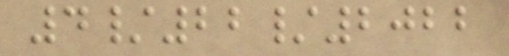4/22/2022
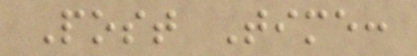Post Time:
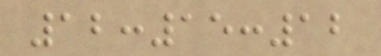12:15:12
